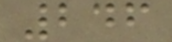246
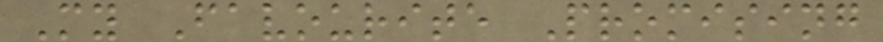My Favourite Promising
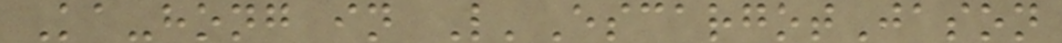Ka-hong in L'EscargotJason
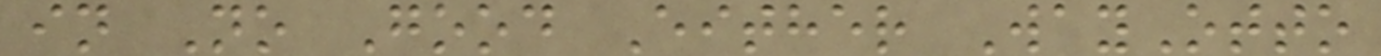in No Good Either WayOtto
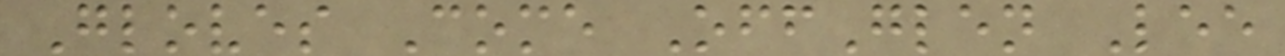Gloves Come OffGlen Lee
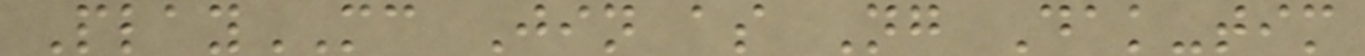PlayMC Jin as Ng Dak-tim
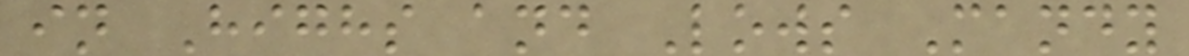in Highs and Lows Mandy
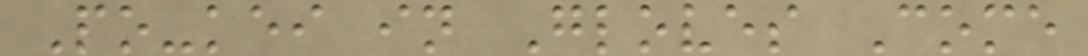Po-kei in Gloves Come
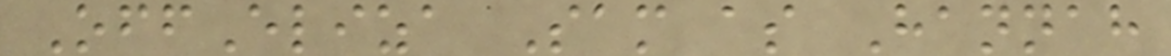OffEliza Sam as Hannah
